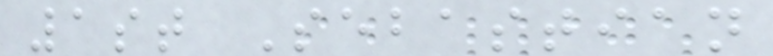1st Sebastian
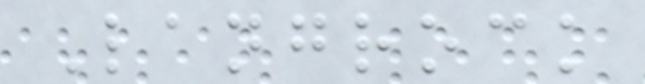Langrock
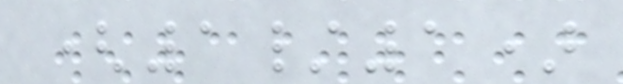(1/1)
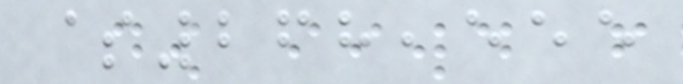$268,555
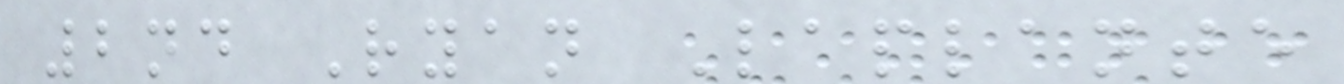2nd Ryan Laplante
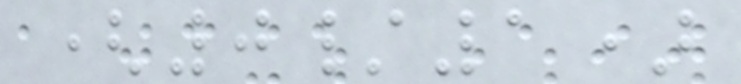(0/1)
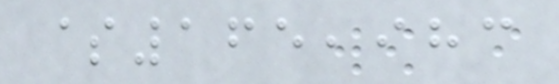$165,983
